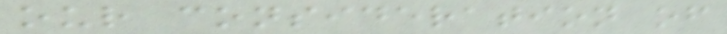our consideration of
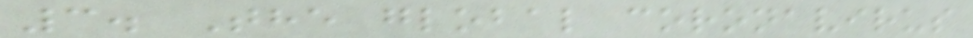3. The global coronavirus
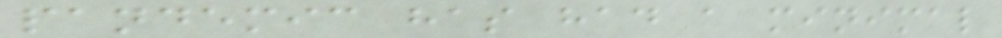pandemic has had a minimal
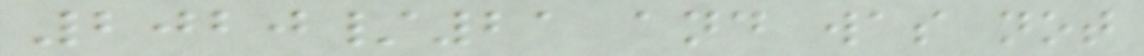2020/21 and was not
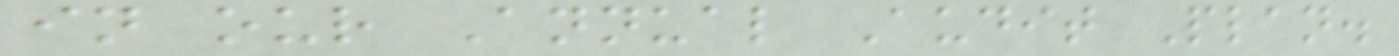in our Annual Audit Plan.
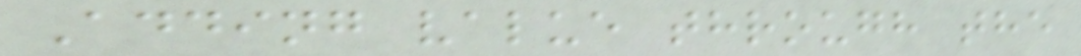Adding value through the
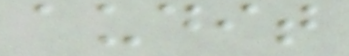audit
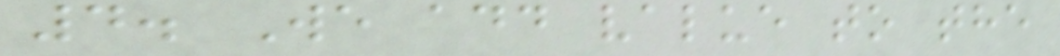4. We add value to the
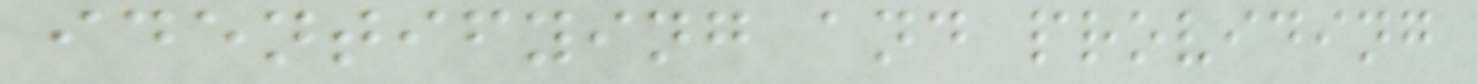identifying and providing
